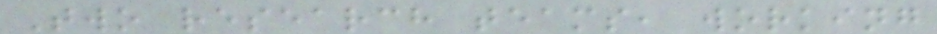Two research teams, working
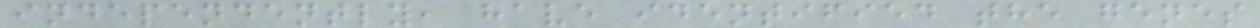independently, have identified the genes
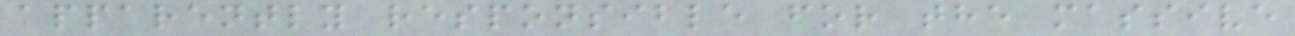apparently responsible for the massive
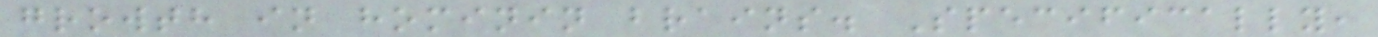growth in hominin brains. Specifically,
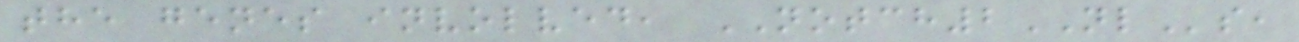the genes involved, NOTCH2NLs,
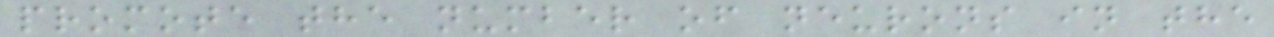promote the number of neurons in the
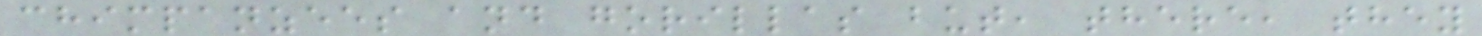chimpanzees and gorillas but, there, they
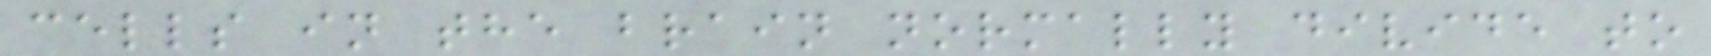cells in the brain normally divide to
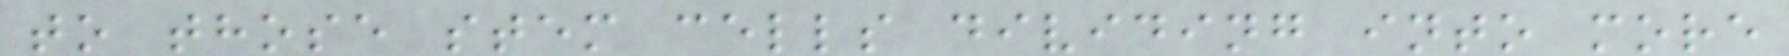to those stem cells dividing into more
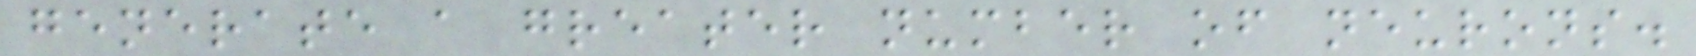generate a greater number of neurons.
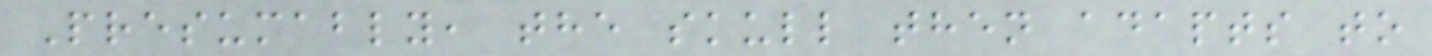Presumably, the skull then adapts to
